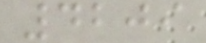4209
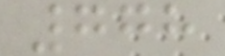778
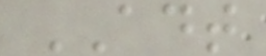ADT
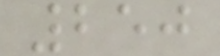250
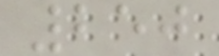250
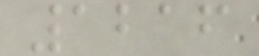1216
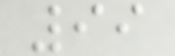99
